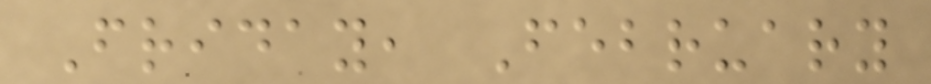Friday, February
